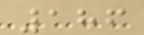186
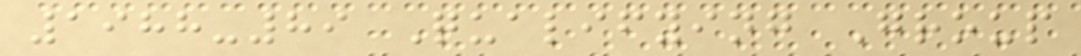1988-89 Qualifying Group
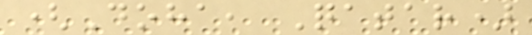(Doha, Qatar)
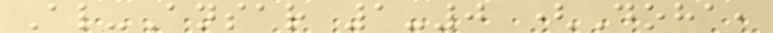Al-Ansar 1-0 (Doha,
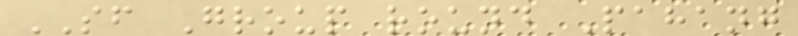SF Group round Pahang
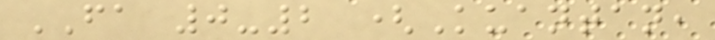FA 0-2 (Kuantan,
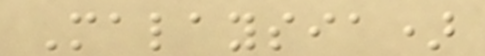Malaysia)
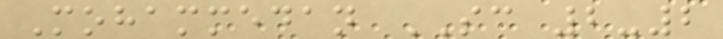Mohammedan SC 2-2
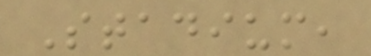Stadium,
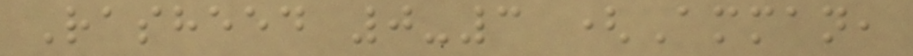Rasheed 0-3 (Amman,
